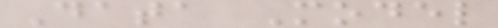Data Model
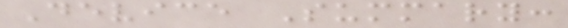Device Summary:
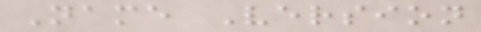Name Version
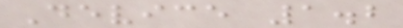Device 1.2
